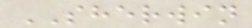SHERWIN
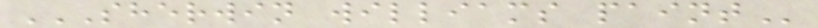SHERWIN WILLIAMS PAINT
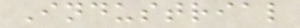Industrial
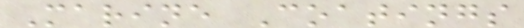Marine Coatings
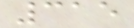315
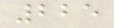225
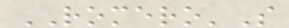ROMERO'S
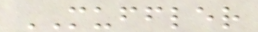MUFFLER
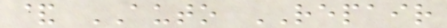& AUTO REPAIR
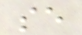se
